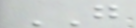GO
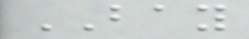BAY
